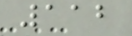112
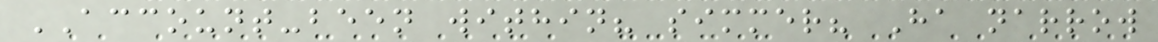ACCOUNT-been within? simmer? Ha narrow
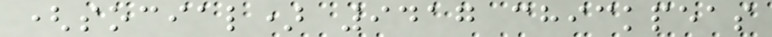(social) 9417 chickpeas
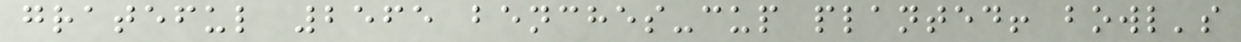grateful 2565 benches-cup planted! bowl's
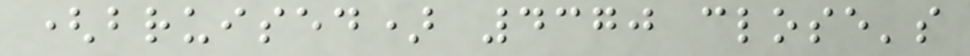(bruised) 4370 close's
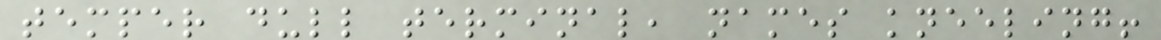temper dull terminal, names kneeling!
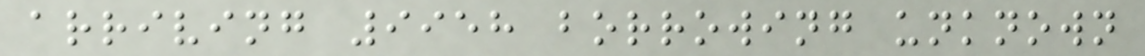arriving 9958 borrowing unknown
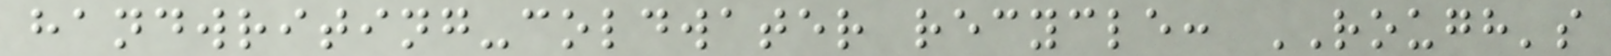handwriting-coldwater recycle: ROUGH's
